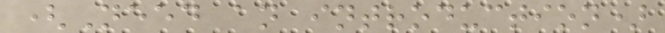(Need an introduction)
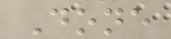Done
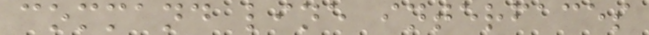command line interfaces
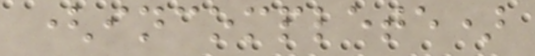(incomplete)
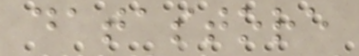datastore
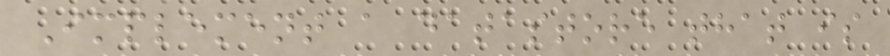Implement a datastore that is
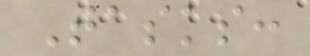Tasks:
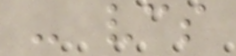- vcs
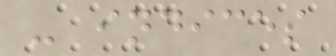- indices
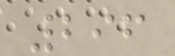296
